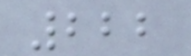222
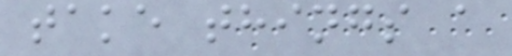take things a
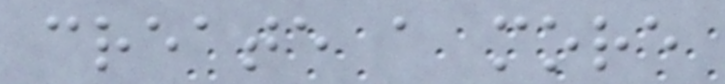create a more
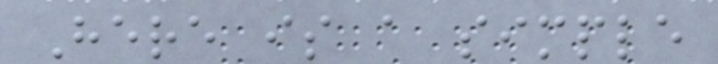Here is a simple
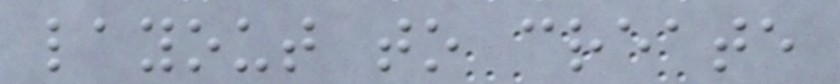layout to create
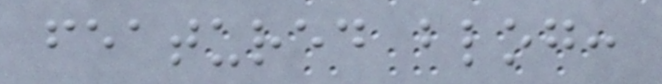featured blog:
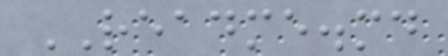README.md
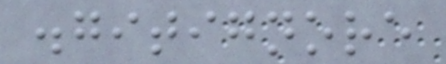.gitignore
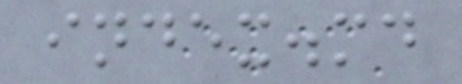index.md
